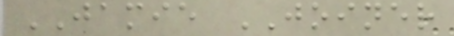JAMIE JOINER
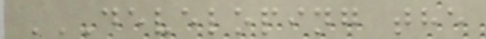DEVELOPING THE
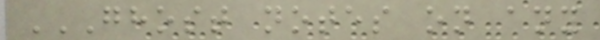GHOST NOTES ON ANY
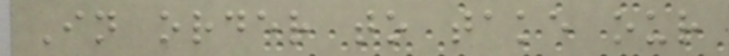In order to take our
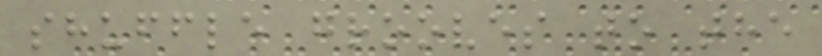shuffle grooves to the
